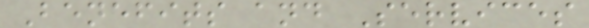Benefits and Services
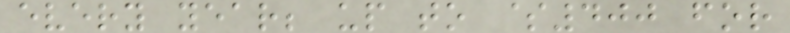every year; up to $400 for
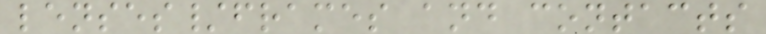lenses/frames and contacts
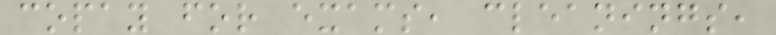copay for exams, cleanings,
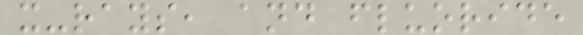x-rays, and fluoride
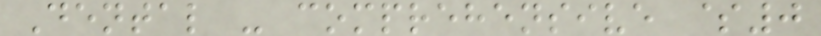Dental - comprehensive $0
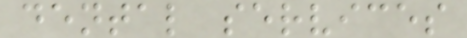dental services
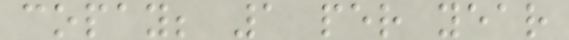copay; 1 per year
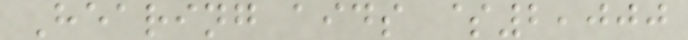Hearing aids $2,000
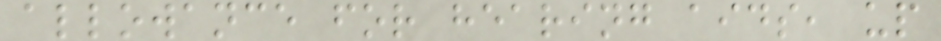allowance for hearing aids, up
